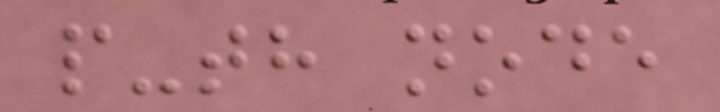p-th node
